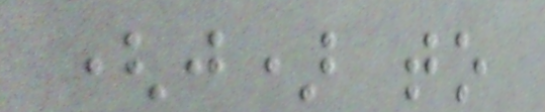(j) to
